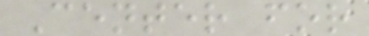Center for
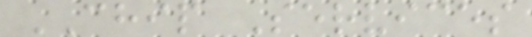CHIP Services
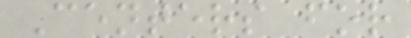Centers for
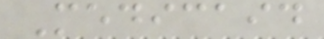Medicaid
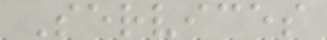Services
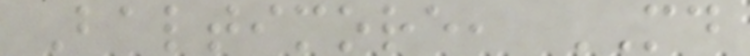Baltimore, MD
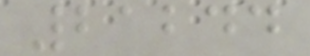21244
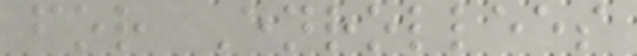for Enrollees
